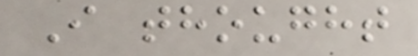I thought
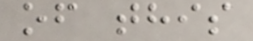of this
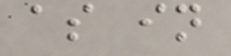as in
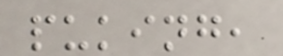puking,
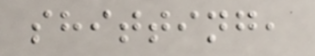shitting,
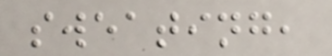sweating,
